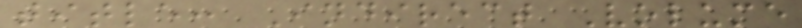title: Indirect Volume
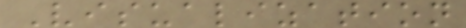Visualization
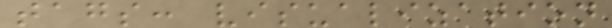tags: visualization
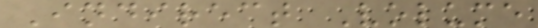Indirect Volume
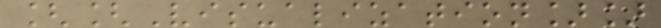[[Visualization]]
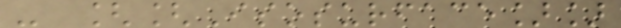- [[Isosurface]]
